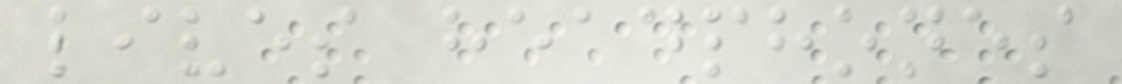lives headphones
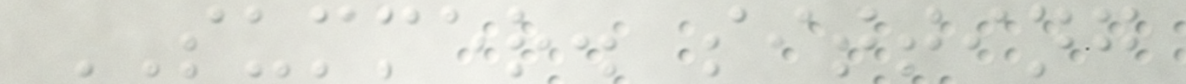SUMMER. sitting
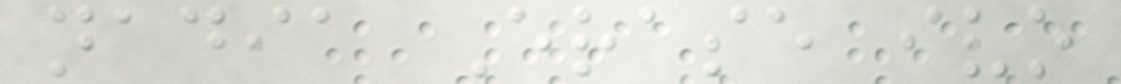nadia Erase ivo
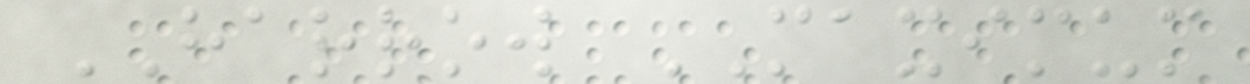HARROW MAXIMUM
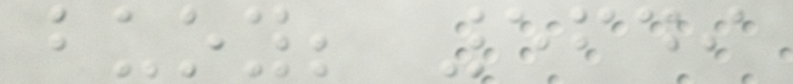buoy; 5649
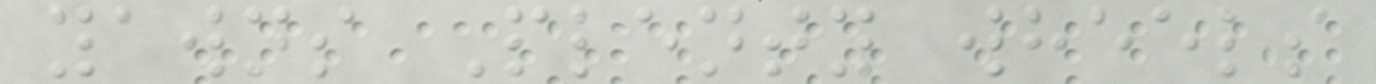yawns Plenty wheels
